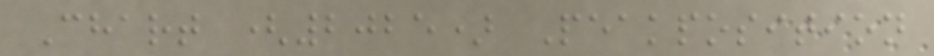Chart (2025) Peakposition
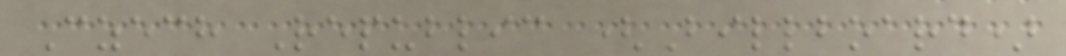Czech Republic (Billboard)
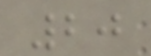20
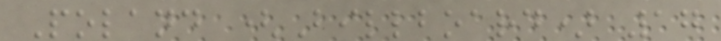Poland (Billboard) 17
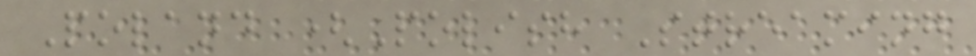Poland (Polish Streaming
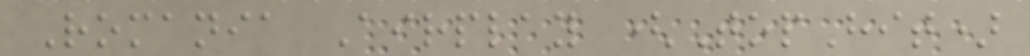Romania Airplay (TopHit)
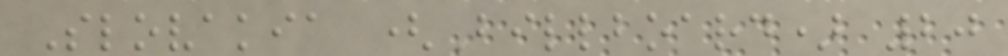Slovakia (Billboard) 20
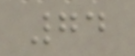74
